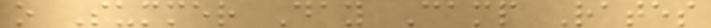o Summer Day Camp Rates
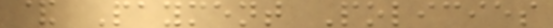& Payment Policies
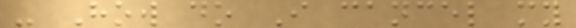- How do I cancel my
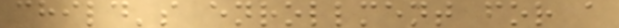child's enrollment for a
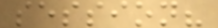session?
